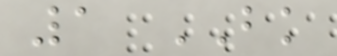1 BK
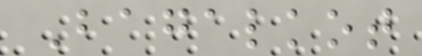Bagalkot
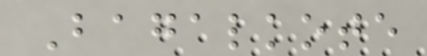Bagalkote
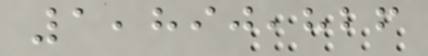1,890,826
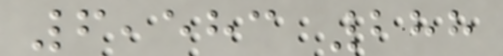6,583 288
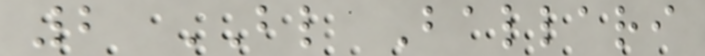2 BL Ballari
